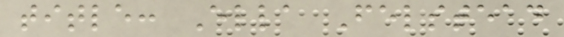title: Ella Felstead
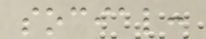social:
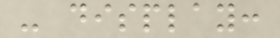- display:
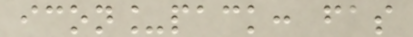icon_pack: fas
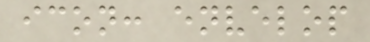icon: envelop
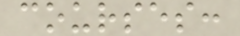courses:
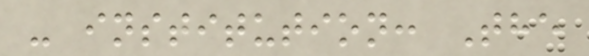- institution: The
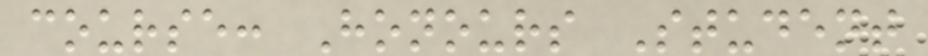course: Honours Student
